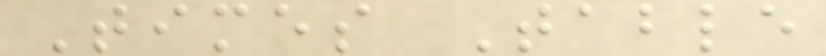Times Table
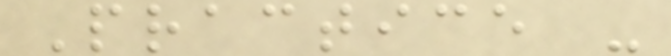Practice -
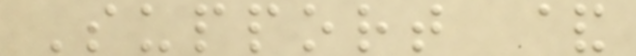Support &
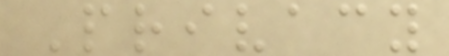Privacy
